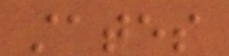states
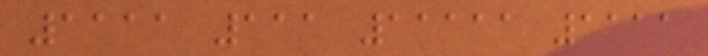1111 111 11111 1111
